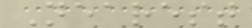Nearest
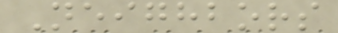Neighbors
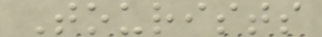Tourists
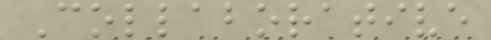Collaborative
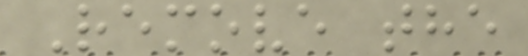Remove the
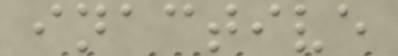inactive
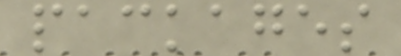packages
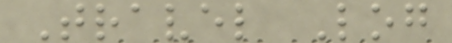Travel Log
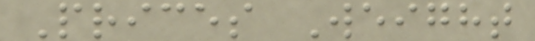Prices Weight
